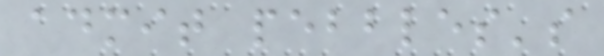admit pebbles's
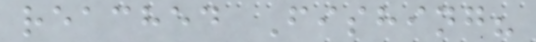reached Fishing?
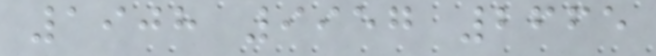1908 9957 2665
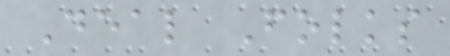Deal Folks
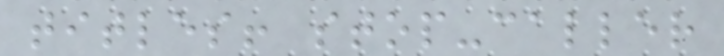titles! stop-caller
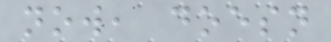now, doesn
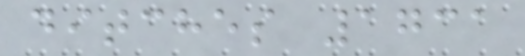ditches 1731
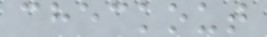checkout
